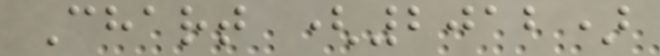Chart (2012)
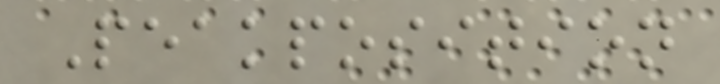Peakposition
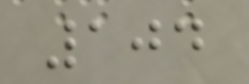104
